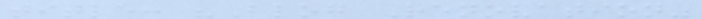title: "Blog Renovation"
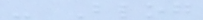- Blog
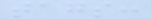tags:
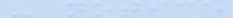- notice
